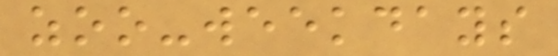zoo-weekdays
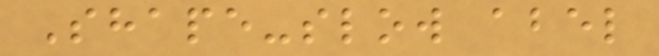Shape-slow abel
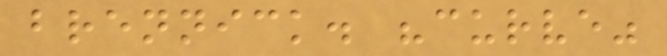brennick. "curve"
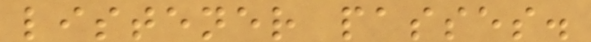listener passes.
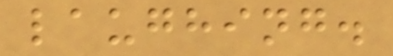laughing.
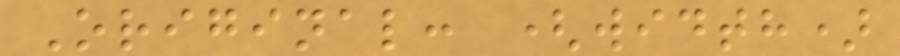Original: (width)
